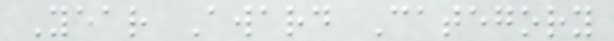Year Award Category
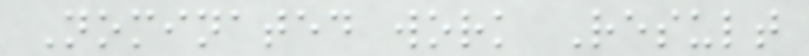Nominated work Result
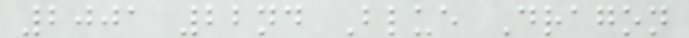2001 22nd Blue Dragon
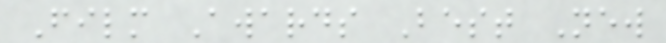Film Awards Best New
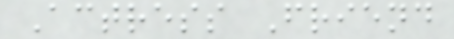Actress Friend
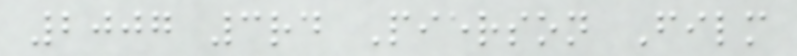2007 3rd Pierson Film
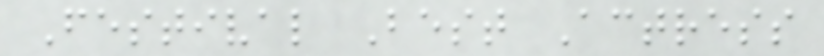Festival Best Actress
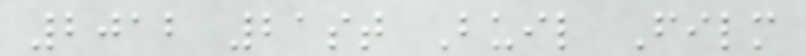2012 21st Buil Film
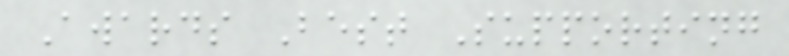Awards Best Supporting
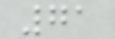71
